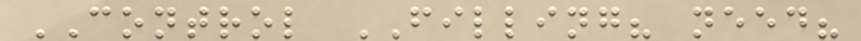CONTROL FILLING? need?
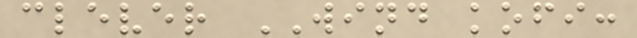clever WIND kofi:
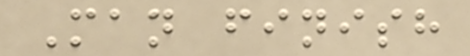Man finish
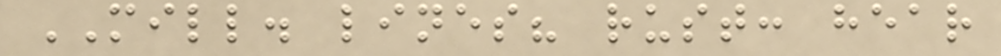MILL. lines? rust: hear
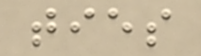ties
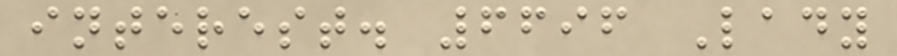interest. 6696 Lady
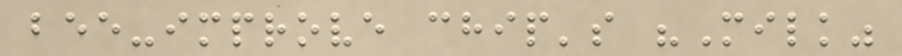bee-improve chip's "Milk"
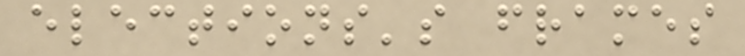elections's frames
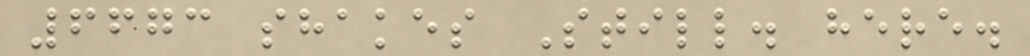6673 shakes Still. here.
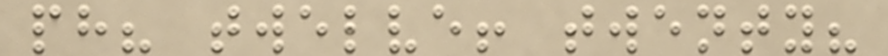ph? twelve! twenty?
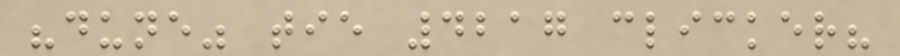"dune" tie 4217 clicker?
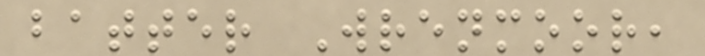batter Wrenmoor,
